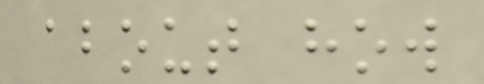about how
